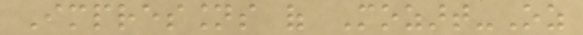Impressions of Mozart-Oz
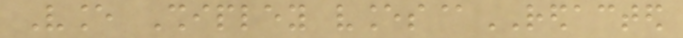Vance Shipley vances@REDACTED
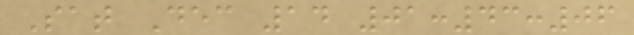Sat Dec 14 01:43:06
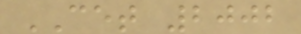CET 2002
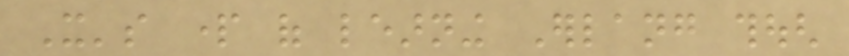It's part of learning Erlang though
